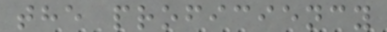the proficiency
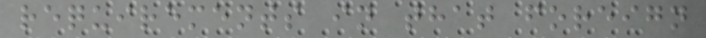requirements in that foreign
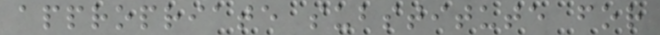appropriate substitute for
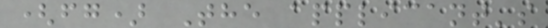(fg) The applicant's
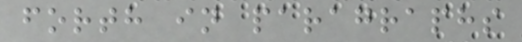forth in paragraphs
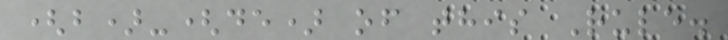(b)-(de) of this Rule.
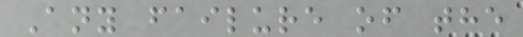Any failure of the
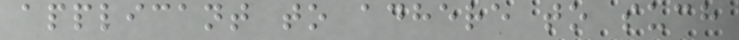applicant to adhere to such
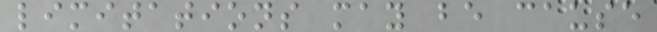limitations may be cause
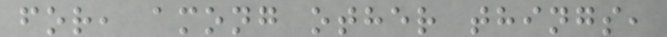for, among other things,
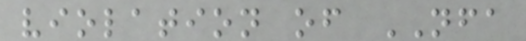violation of NFA
